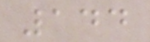144
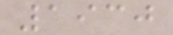1930
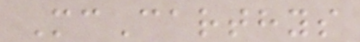McCarthys
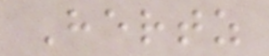Hertz
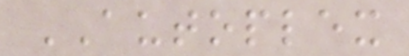AUTOPLEX
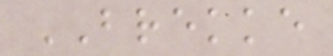BREKKE
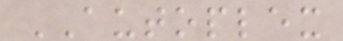AUTOPLEX
